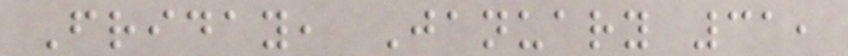Friday, January 31,
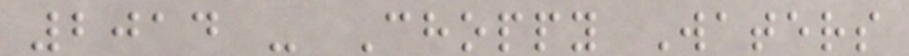2014 - Choppy Waters
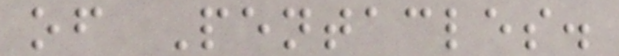of Pentacles.
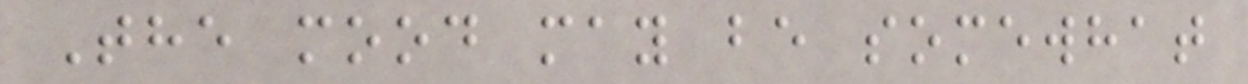The mood may be somewhat
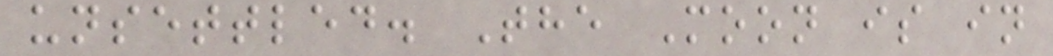unsettled. The Moon is in
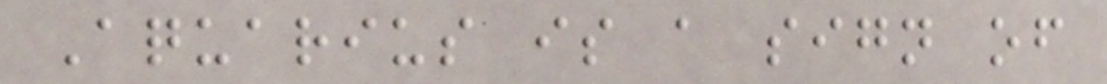Aquarius is a sign of
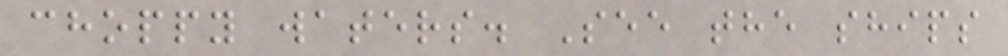choppy waters. See the ships
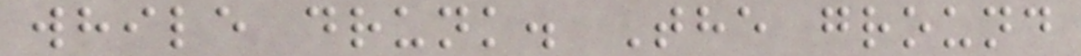while drunk. The ground
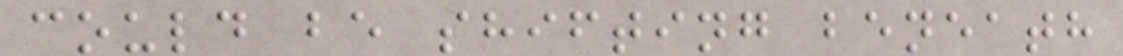could be shifting beneath
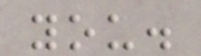you.
